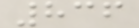836
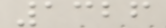1326
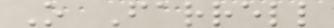O Farrell
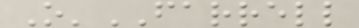O'FARRELL
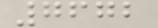7672
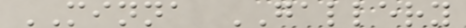MINNA GALLERY
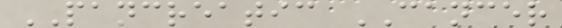PANCREATIC CANCER
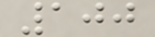100
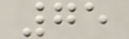75
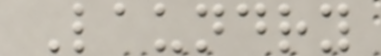Laundry
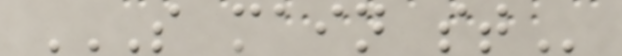S MAIN ST
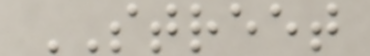STREET
